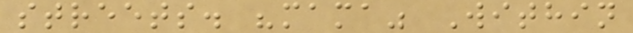streets. "mama" Within
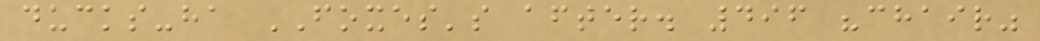ducks-ha FOXES's after. 496 "chair"
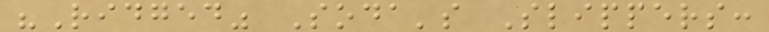"Ridged" Soda's Slippers:
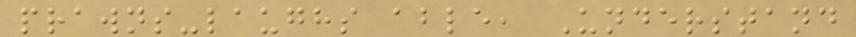prawns-laughs able, Understand
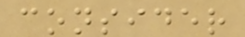consider
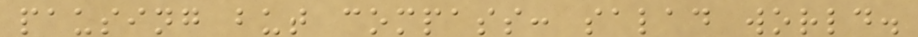pausing but compass: salad world.
